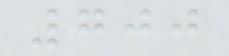700
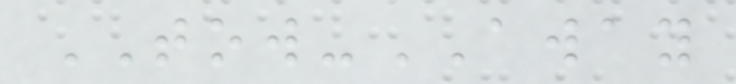TOW-AWAY
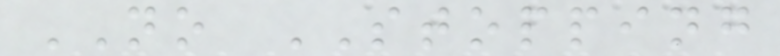NO STOPPING
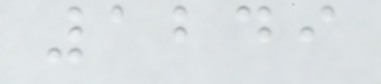1249
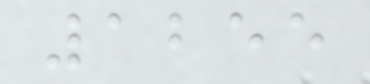1255
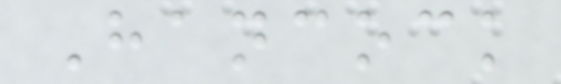Hancock
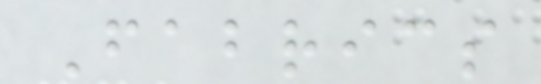Fabrics
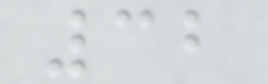32
